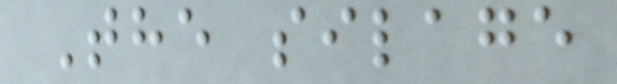The silage
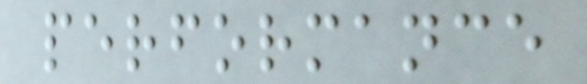performance
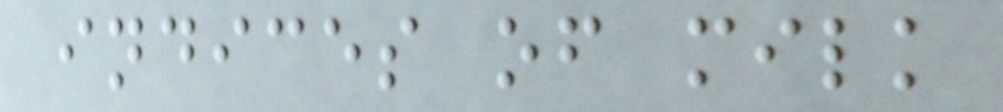indices of milk
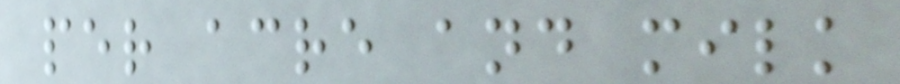per acre and milk
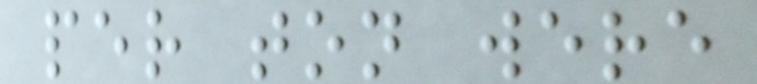per ton were
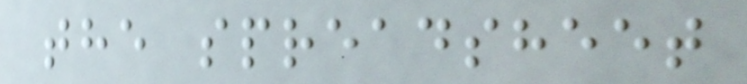the spreadsheet
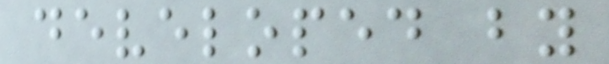developed by
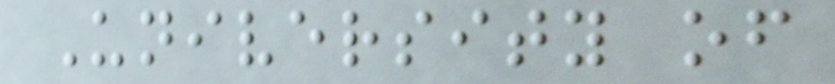University of
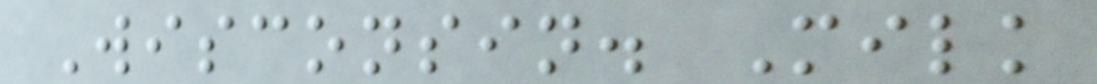Wisconsin. Milk
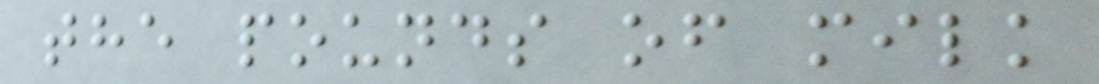the pounds of milk
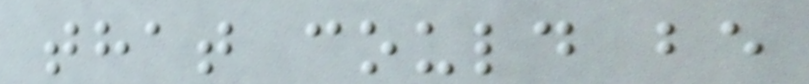that could be
